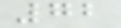72
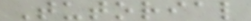Tutorial
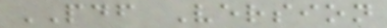PDF Version
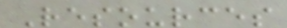Resources
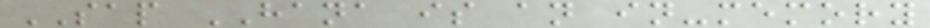SAP HANA is an in-memory
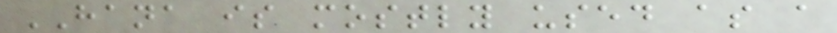HANA is mostly used as a
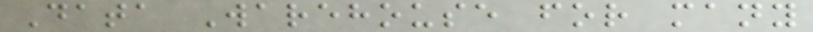Data Warehouse for many
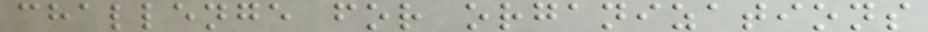challenge for organizations
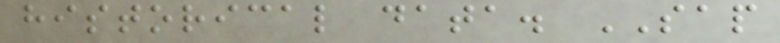historical data. SAP
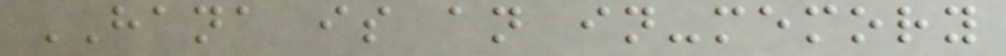HANA is an in-memory
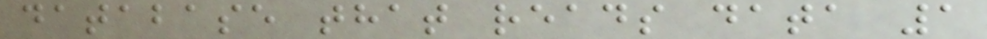database that reads data 1
